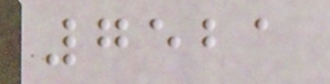7521
